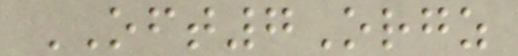OFT7Orgz
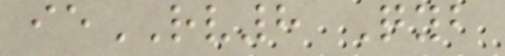ieRV8 Qyb
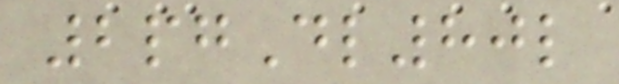2pgDl80l
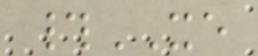#XE
